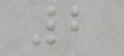2
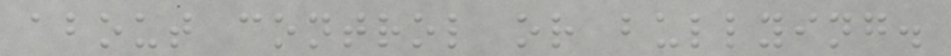about control or bullying.
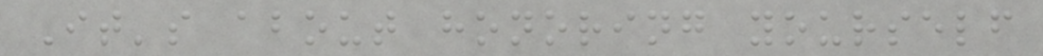It's about honoring yourself
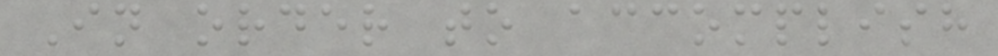In order to accomplish
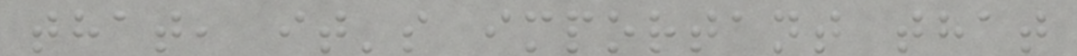that, it's important that
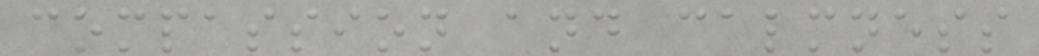compassion and calmness
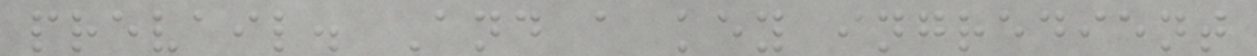prevail. And a key ingredient
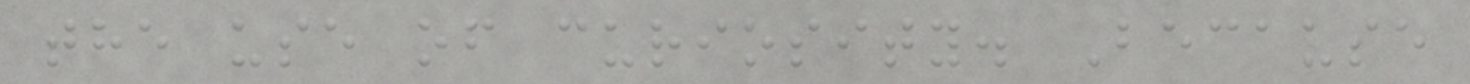the use of curiosity. Because
